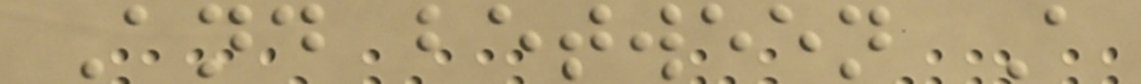And between A
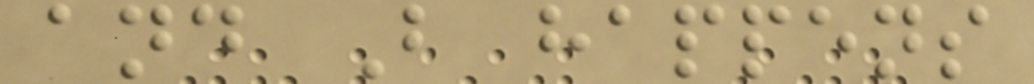and B happens
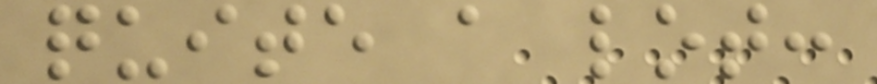quite a lot:
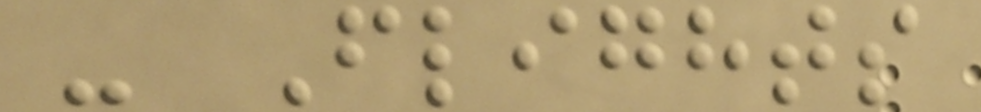- Flights
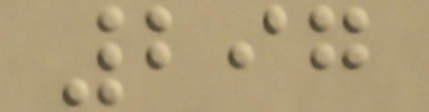297
